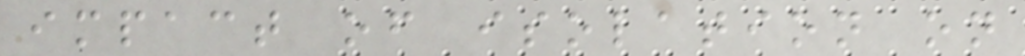impact of isolation on
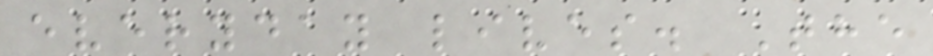everyday lives. The
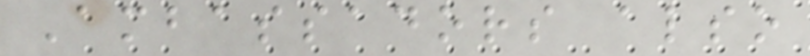Ambassadors also
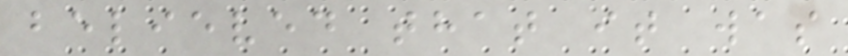believed that it was
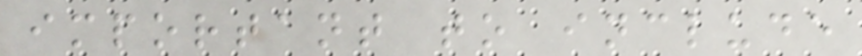important to include
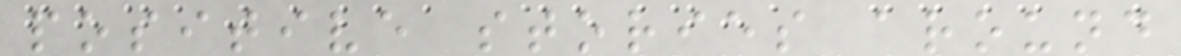positive stories around
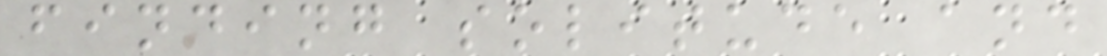finding solitude and
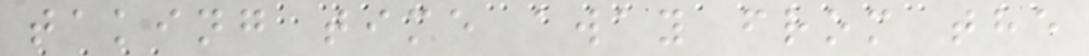taking time away from the
